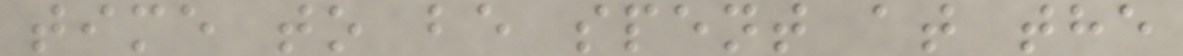time to be spent at the
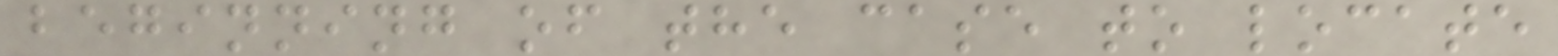beginning of the case to locate
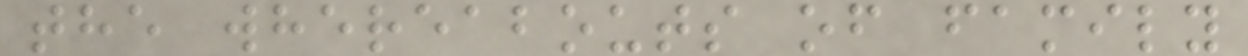the whereabouts of family
